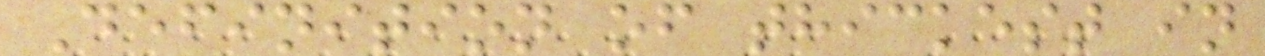Definition of thickest in
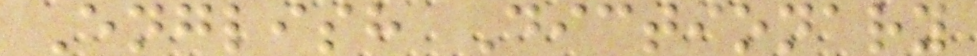English Dictionary
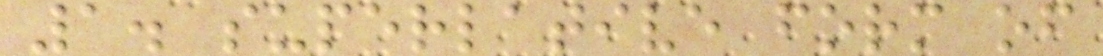1. superlative form of
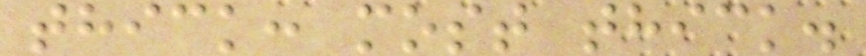thick: most thick.
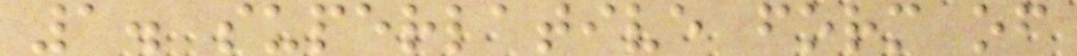1. superlative form of
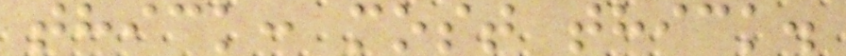thick: most thick.
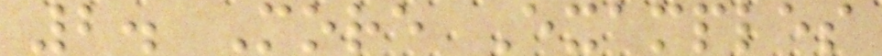2. More Examples
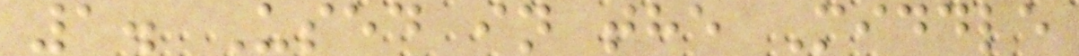1. Used in the Middle
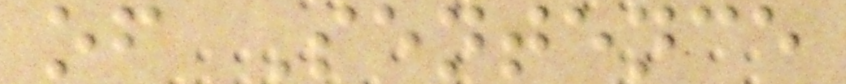of Sentence
